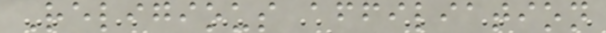Religious affiliation
